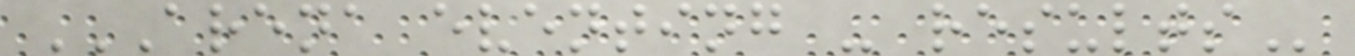ARENA EVENTING - RESULTS
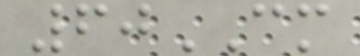60CM
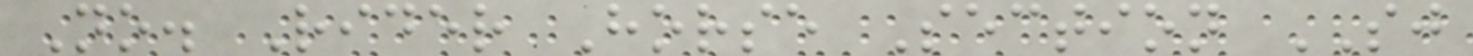No. Rider Horse Section SJ
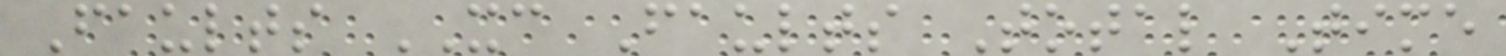Faults XC Faults Total Time
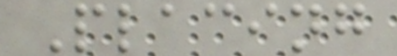Placing
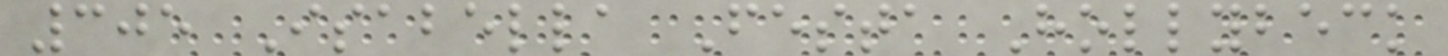305 Isabella Festa Hollybeck
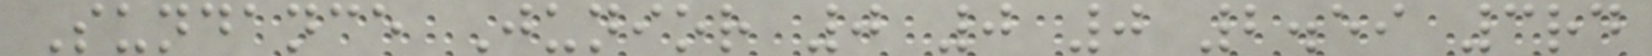Sundance Junior 0 0 0 2.59 3rd
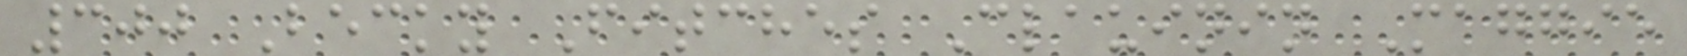300 Becky Fitches Clauinin Maggie
